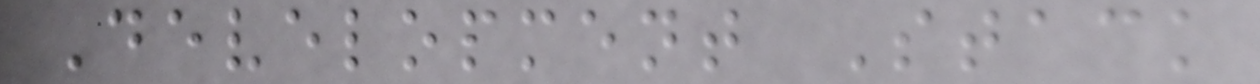Development Stack
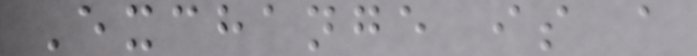Exchange is a
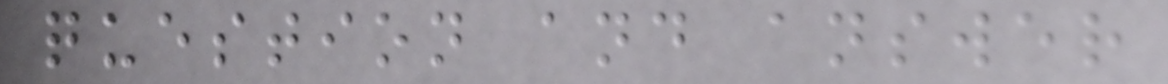question and answer
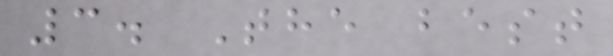3. The best
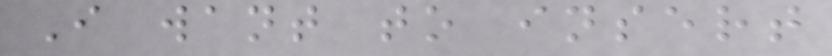I want to insert
